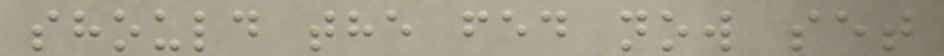should the fed now set
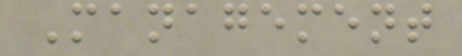Management
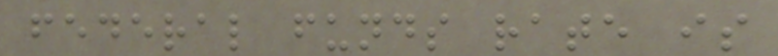federal funds rate is
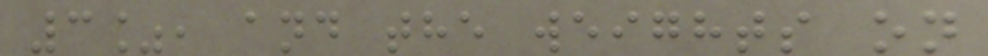3%, and the weights on
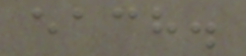each.
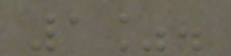1%.
